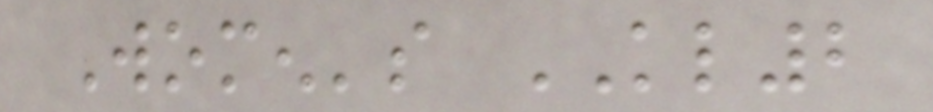Women's KL2
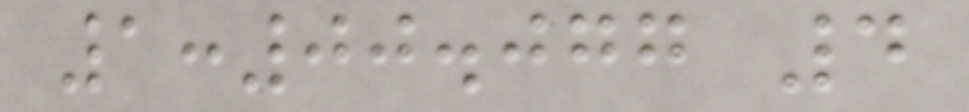1:00.077 4
